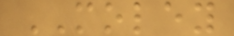MOLEY
